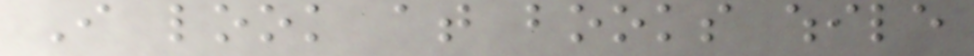I look at books while
